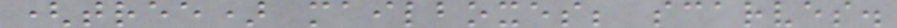(tree) mailboxes; scarves.
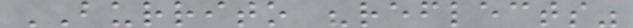BURRITO "reflects"
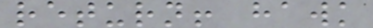return! hawk
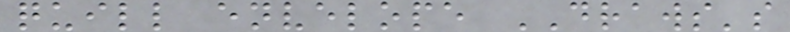quill envelope DRAWS's
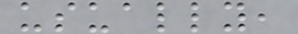usually,
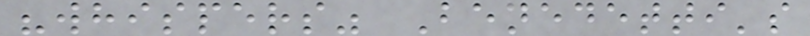"whispers" Benedetti's
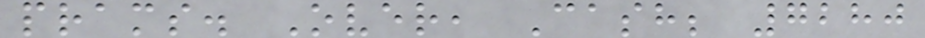prams. Over, Cash; 7280
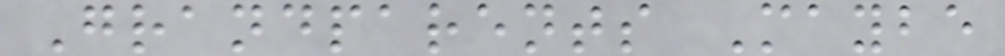Grandparents Maybe
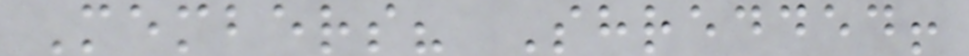Members? Shredded!
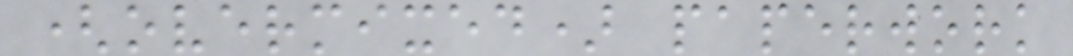(overmixed) paperwork
